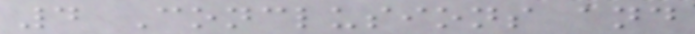4 Conclusions and
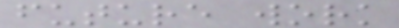future work
